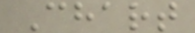Chart
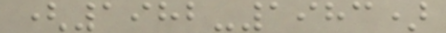(1982-1983)
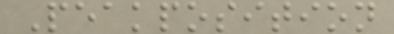Peakposition
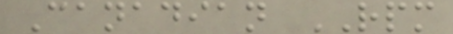Canadian RPM
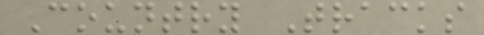Country Tracks
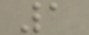1
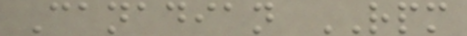Canadian RPM
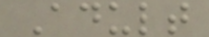Adult
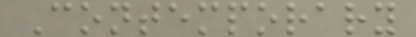Contemporary
